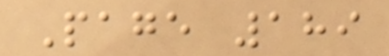Page 189
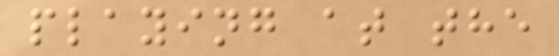playing at the
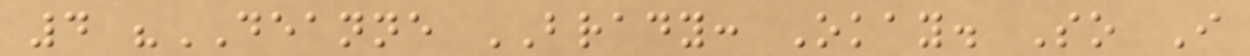4 "DEANNE BRADY: Okay. So I
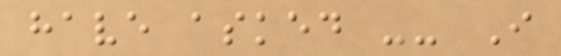have asked -- I
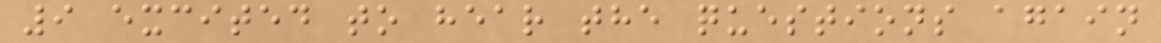9 excited to hear the questions again
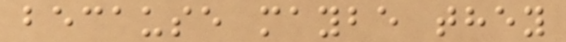because maybe they
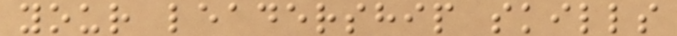your leadership skills
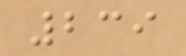239
